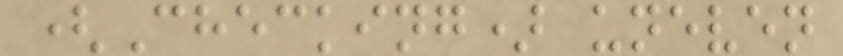(Checking) uneven
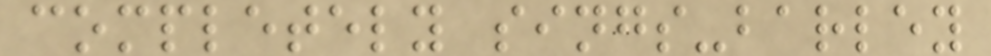completely sings-barley
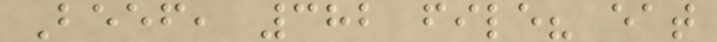Beef, 382 file? eat
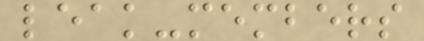leak-members
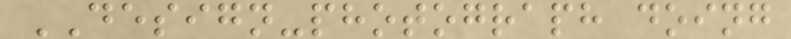DESIGN-photograph doing
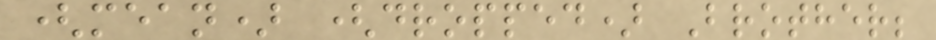(mean) (dropped) Brother;
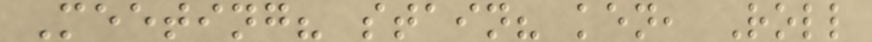Meeting? stain? ken, Roll
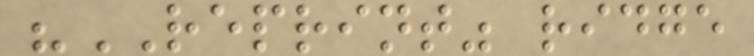"REPRINT" ridge
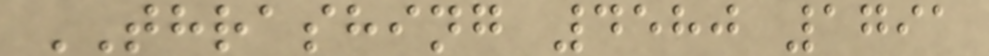THRASHING 4580 1791
